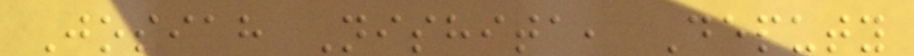Josiah Nishita, Deputy
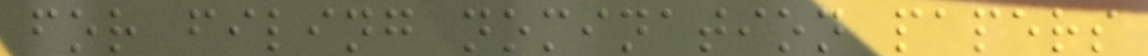for filing nomination papers
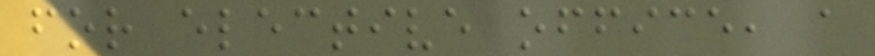for elective office, a
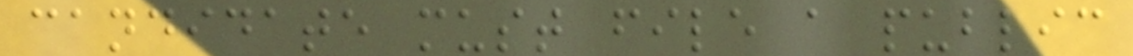candidate must file a public
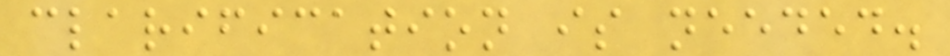clarification is needed.
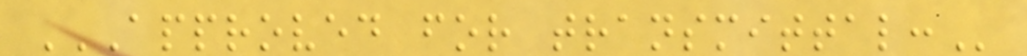APPROVED FOR TRANSMITTAL:
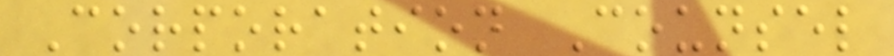Corporation Counsel
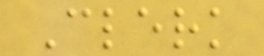Clerk
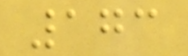173
